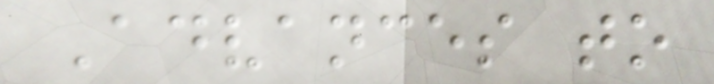Advances to
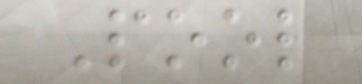Pool
